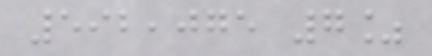592,075 7%
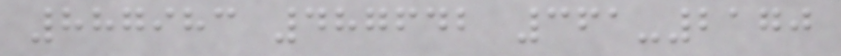887983 487642 361-2170
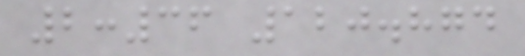2:36 120.874
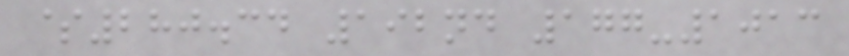$280.34 192nd 177-1013
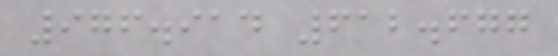976.914 612.677
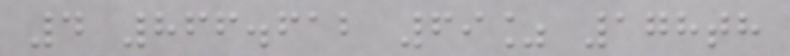4 866.612 69% 178th
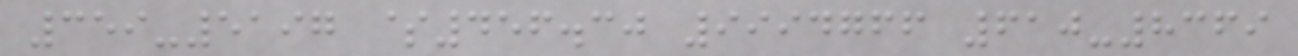359-5197 $456.30 9994766 610-8369
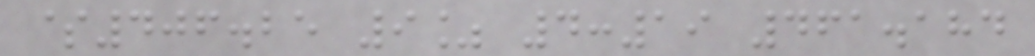$406.25 9% 4:19 461.184
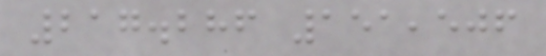217.286 151,506
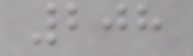208
